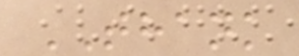THANK
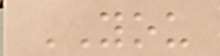YOU
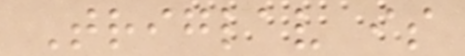Triglav is
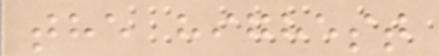the highest
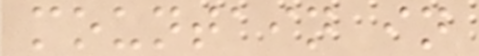mountain in
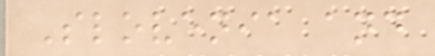Slovenia and
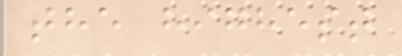the highest
